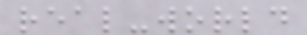real-world
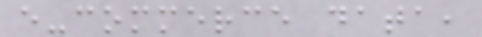e-commerce data,
